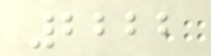2222
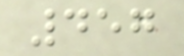457
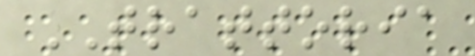TRATTORIA
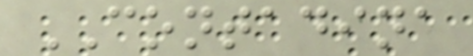CONTADINA
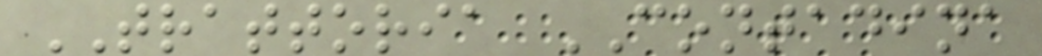TRATTORIA CONTADINA
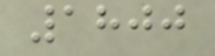1800
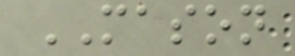MASON
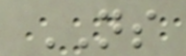NS
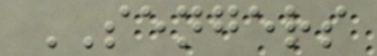SENGERS
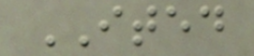ITED
